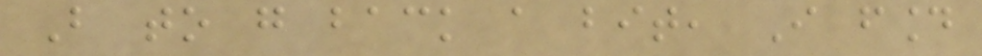But to go back a bit, I found
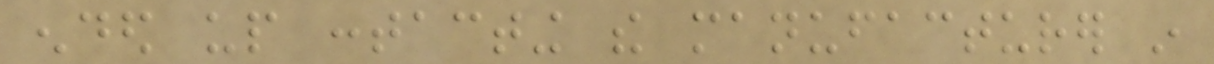ended up contacting the manufacturer in
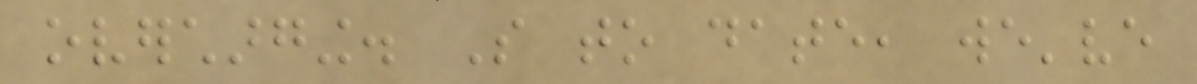overcharging. So to date, we've
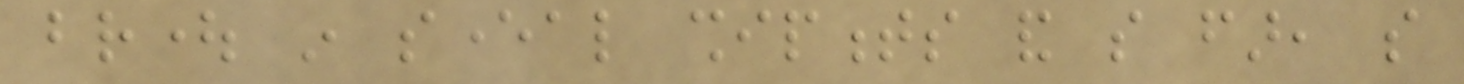brought in several shipments and so far, so
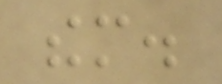them.
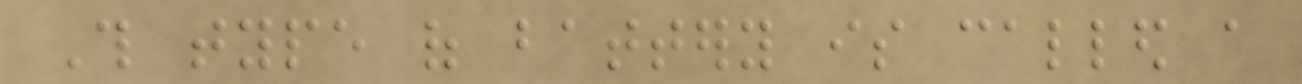This type of battery is called a
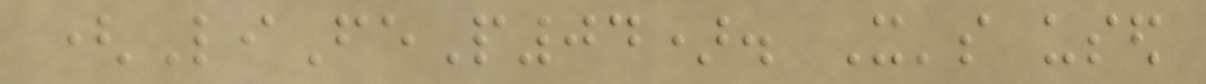(LiFeP04). It's used
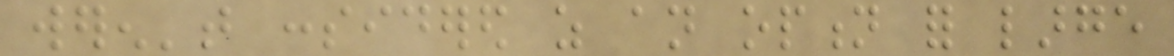weren't considered as an option for large
